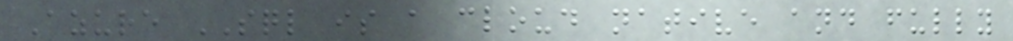Azure SQL is a cloud native and fully
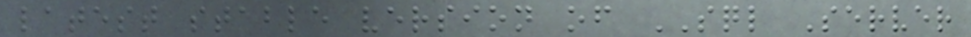latest stable version of SQL Server
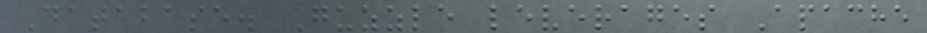Database. Guzzle leverages Apache
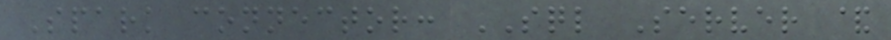Spark connector: SQL Server &
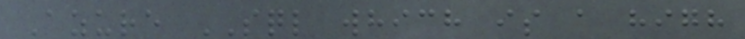Azure SQL which is a high
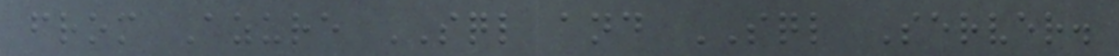from Azure SQL and SQL Server.
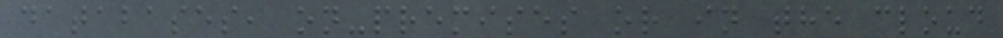databases, on-premises or in the cloud
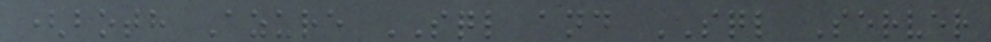(both Azure SQL and SQL Server
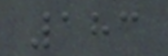183
